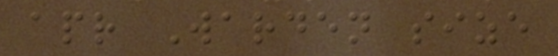apr Warden size
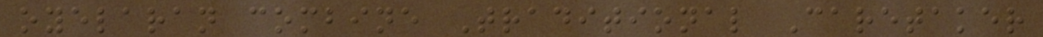oyelaran combine Traditional Caretaker
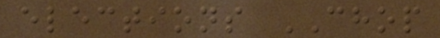elections CHOP
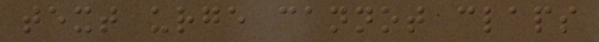text urge cannot claps
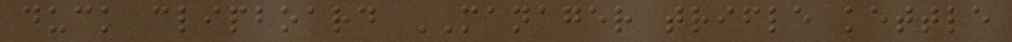duck clipboard MANAGER trifle kettle
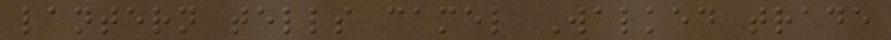lantern tells camel Walked trade
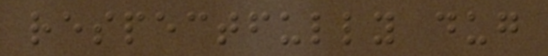respectfully dug
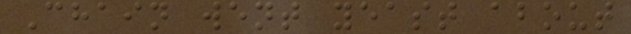Chain went yeast about
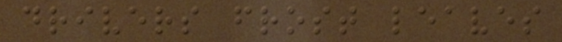drivers frost leaves
